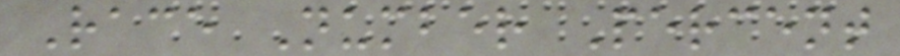Race Number Percent
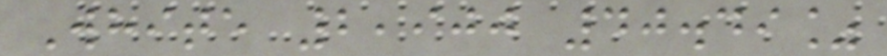White 2,900 40.49%
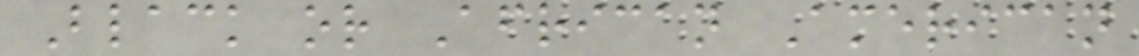Black or African American
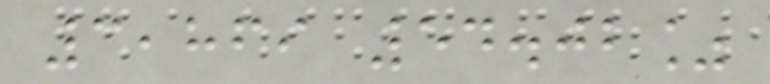3,869 54.02%
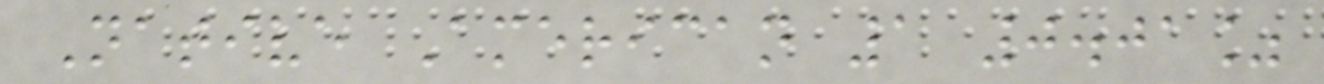Native American 1 0.01%
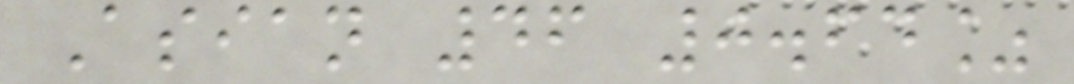Asian 46 0.64%
